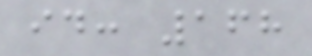id: 168
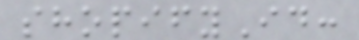shopifyId:
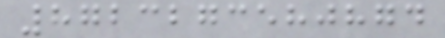8723273580874
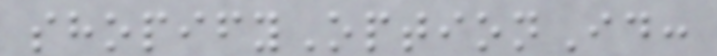shopifyOptionId:
